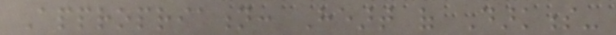Appropriation: Heart of Darkness-
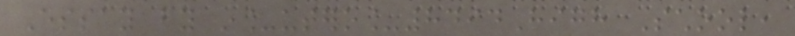Essay by in_utero_8494High School,
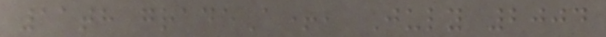11th gradeA+, July 2004
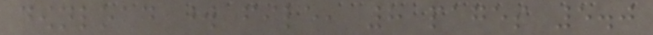download word file, 8 pages 5.0
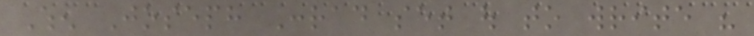When Joseph Conrad set out to write his
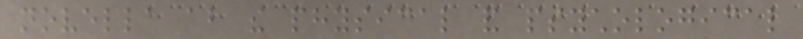novella about the physical and psychological
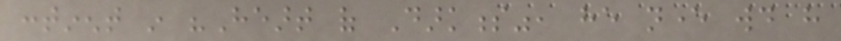continent in "Heart of Darkness", he never would have
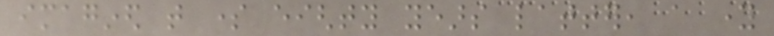imagined that some eighty years latter, a young
